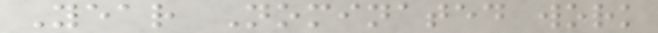Year Nominated work
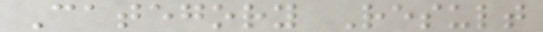Category Result
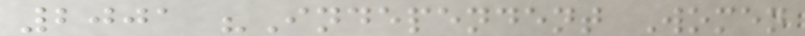2001 "Independent Women
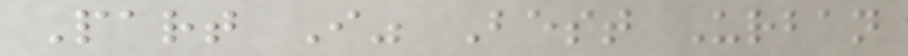Part I" Best Urban
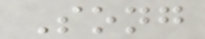Song
